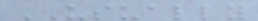USUALLY
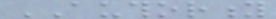AUTHORITY
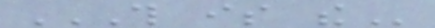THIS IS THE
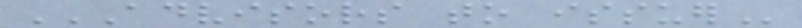ADVISORS TO ISSUER
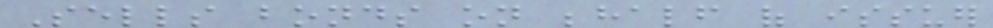Sells bonds on behalf of issuer
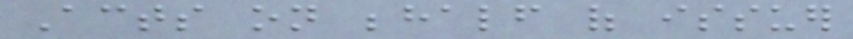Acts on behalf of issuer
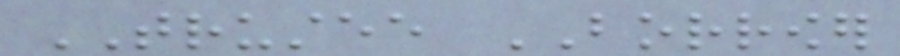TRUSTEE BORROWER
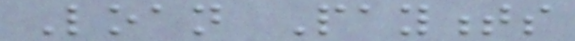Loan Payments
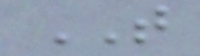THAT
